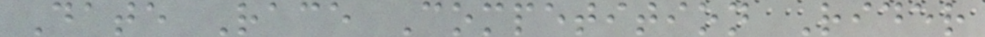Date Race Competition Rider
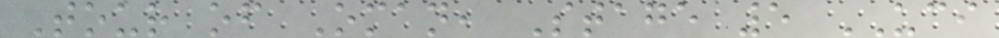Tour of Oman, Stage 5 UCI
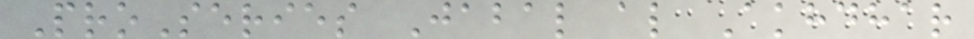ProSeries Jabal al Akhdhar
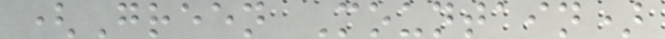(Green Mountain)
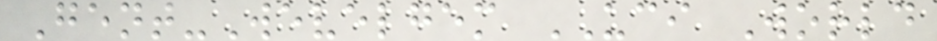Gent-Wevelgem UCI World
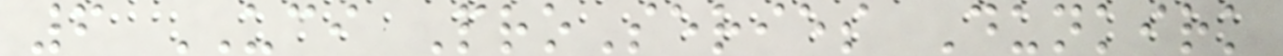6 UCI ProSeries Dunkirk
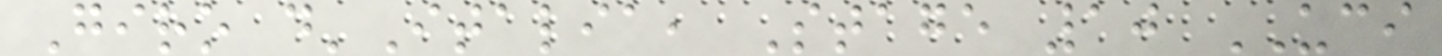Giro d'Italia, Stage 10 UCI
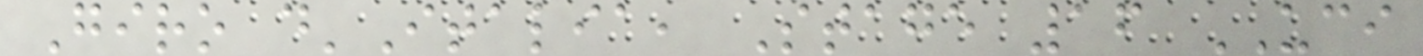Giro d'Italia, Stage 16 UCI
